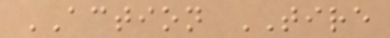ACTION TIRE
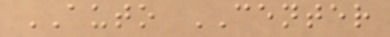AUTO CENTER
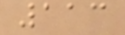113
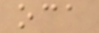oca
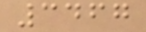3467
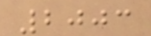2003
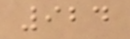924
